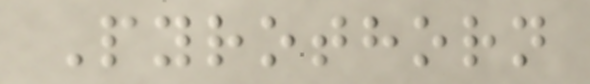Pyrothorn
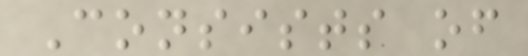Consists of
